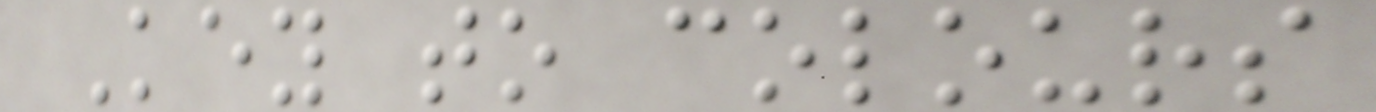Key to colours
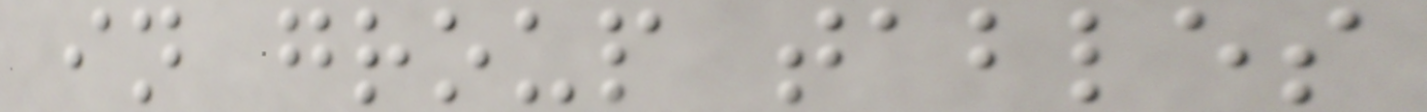in group tables
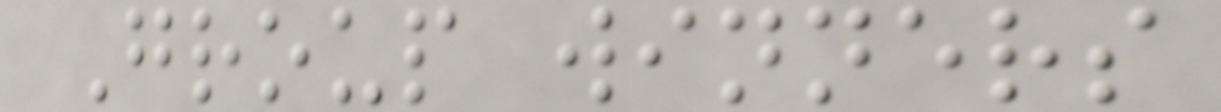Group winners
